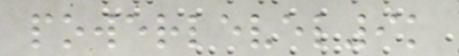powerlevel9k
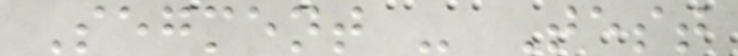Segment - Test
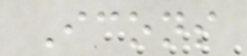Icons
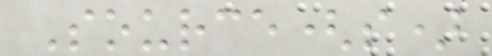Source(s)
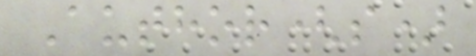Author(s)
